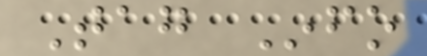Tag Info
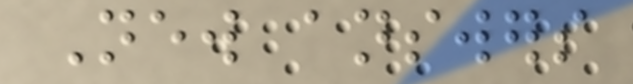New answers
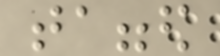tagged
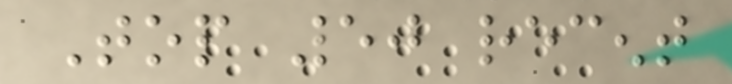Top 50 recent
